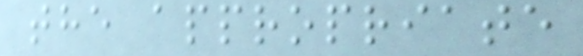the appropriate
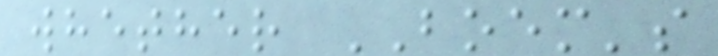whether BOEM's
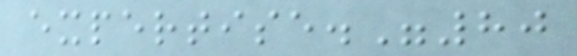expertise."80
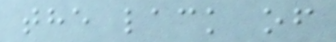the lack of
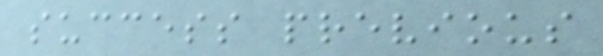success previous
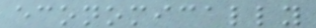economically
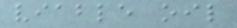viable oil
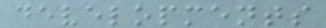developments
